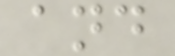and
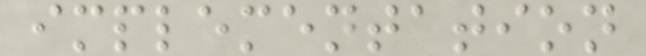implementation
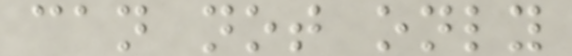can not only
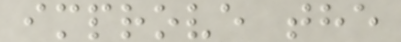improve the
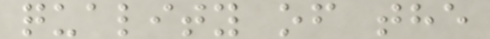quality of the
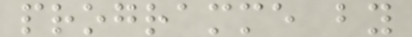programme by
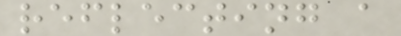reflecting a
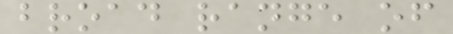broad range of
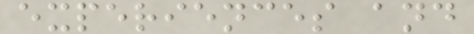experiences and
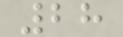28
